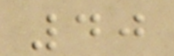40
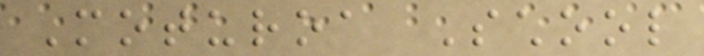Moturoa School
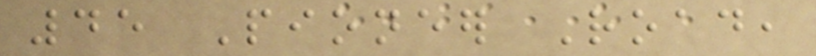45 Pioneer Road,
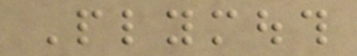Plymouth
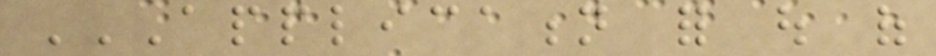APPLICATION FOR OUT OF
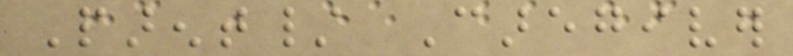Parent/ Caregiver
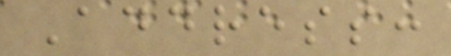Address:
